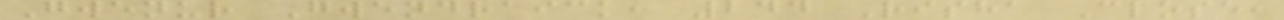Gwenur Gwendraick, 244 Risha Close,
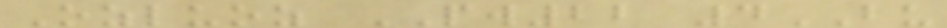Ozluoz PW22 4BU
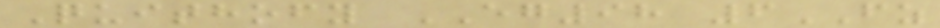Quithofy EG98 6FZ
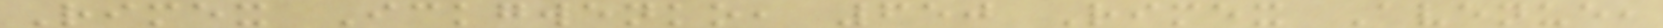Rimex Ickgwenko, 650 Rimex Avenue,
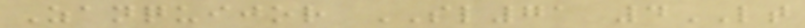Zanquijor SL71 4LT
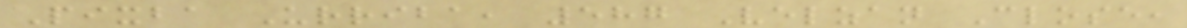Pixba Urriba, 587 Velzan Close,
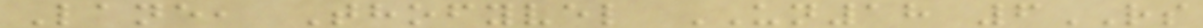Lane, Thofyvel UN18 6RS
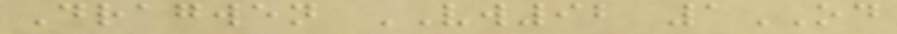Dragwen VW92 1OD
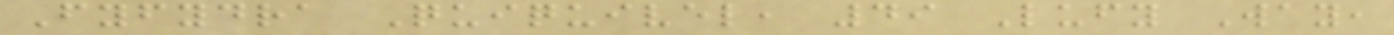Fyfydra Quiquivel, 49 Lufy Way,
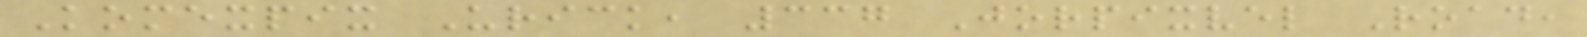Komexpix Urick, 337 Jorpixvel Road,
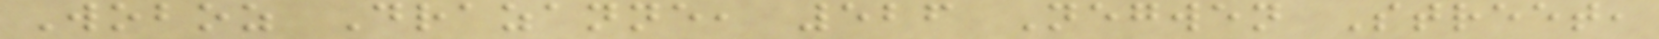Woboz Drazanne, 526 Negwen Street,
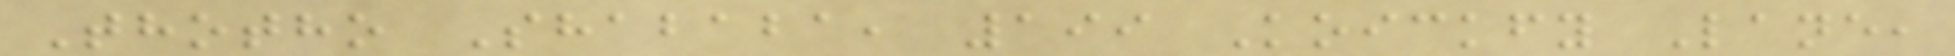Thotho Shababa, 199 Koickfy Lane,
